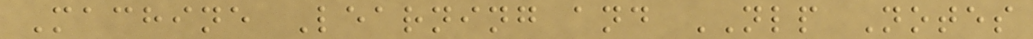Machine Learning and NLP Notes
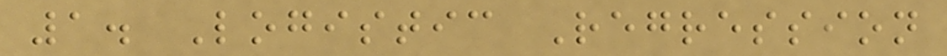1. Logistic Regression
